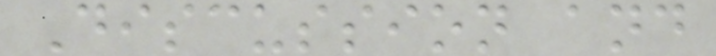Discussion and
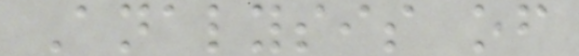Analysis of
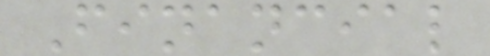Financial
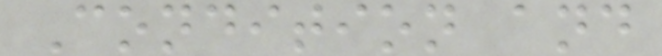Condition and
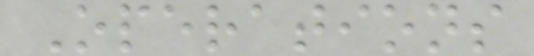Operations
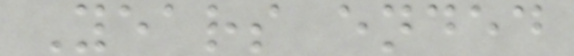Years ended
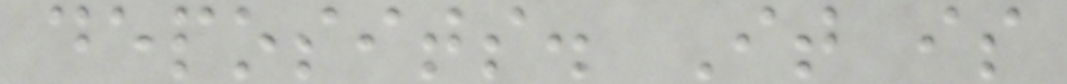deposits. It is
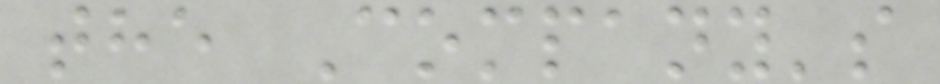the Company's
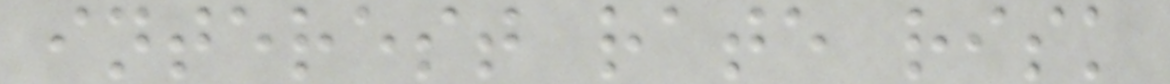interest rate risk
